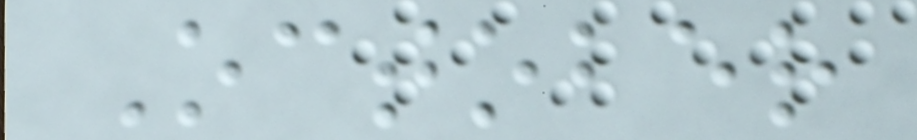October
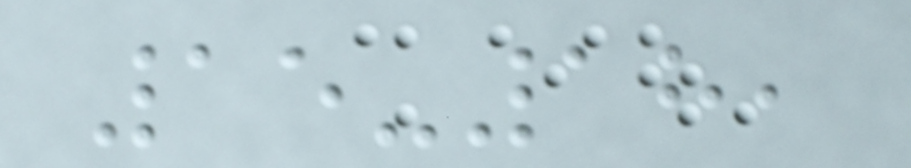15-18,
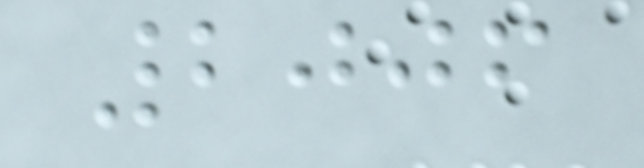2006
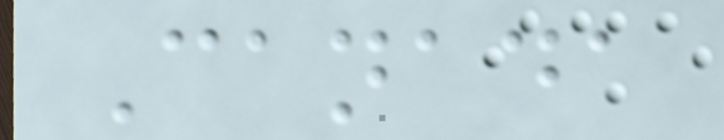Canada
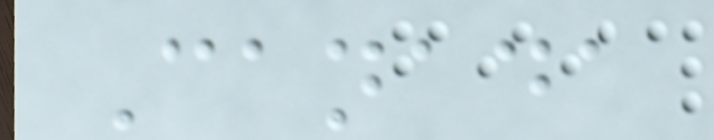Canada
